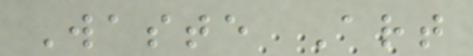Waste Art
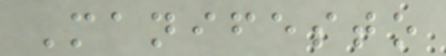Manifesto
